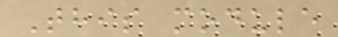This module
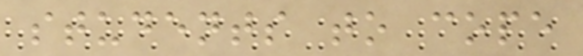students to cope
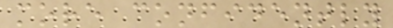more confidently
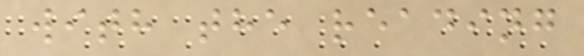with the reading
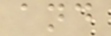and
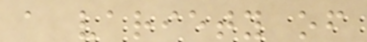a variety of
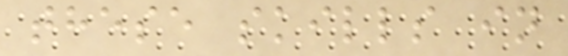these skills in
